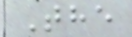The
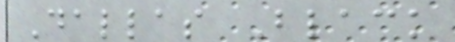Dallas Black
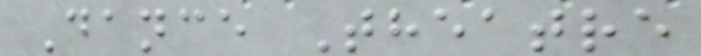Dance Theatre
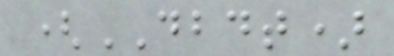(DBDT)
